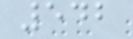542
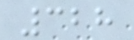328
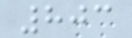803
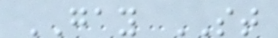GAY ST
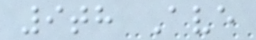9th Ave
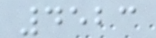4523
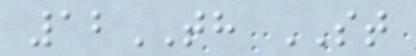12TH ST
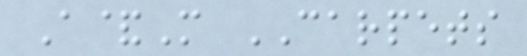A&M CARPETS
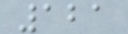121
